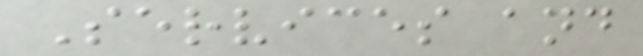Services and
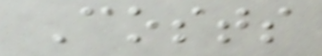Costs
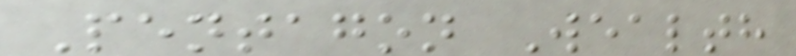Pentagon Wealth
